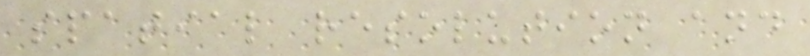spatial resolution and
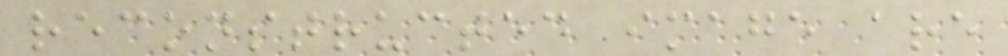reconstructed image are
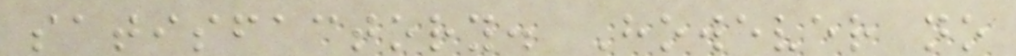satisfactory. However no
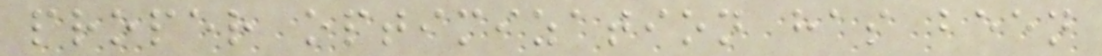proper optimization has been
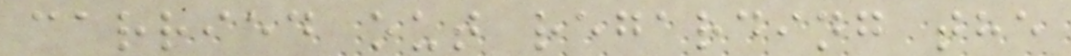carried out regarding the
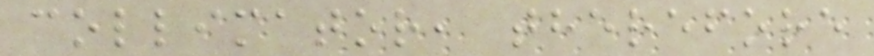collimator, therefore
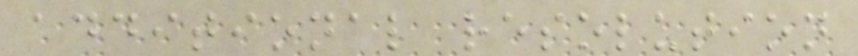additional resolution
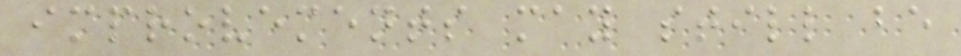improvements may still be
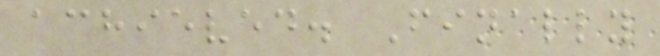achieved. Finally
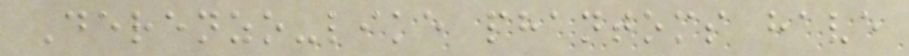Derenzo-like phantoms have
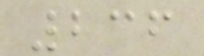236
